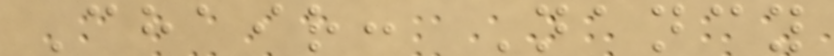Chair: Nancy
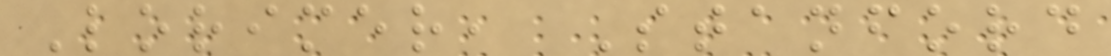Lorimer, Stanford
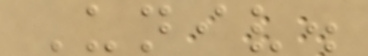Univ.
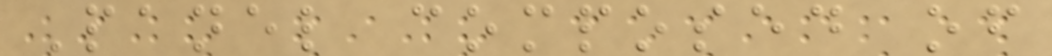Panel composed of
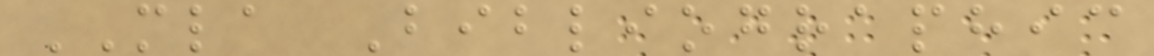MLA Bibliographic
